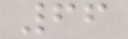66
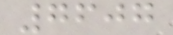7607
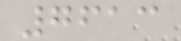7613
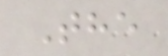The
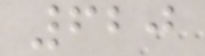620
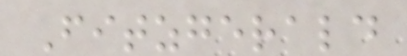Fitzgerald
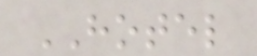HOTEL
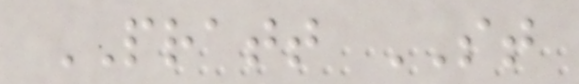PRATT ST
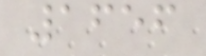1656
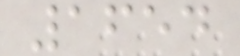1654
